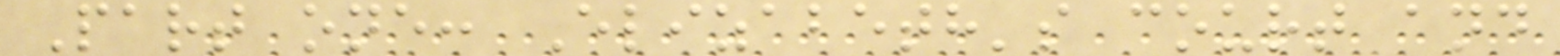Part one: Elizabeth's court and
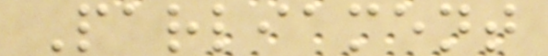Parliament
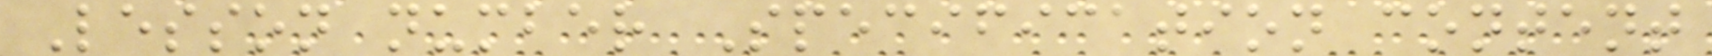Lesson number Specification content
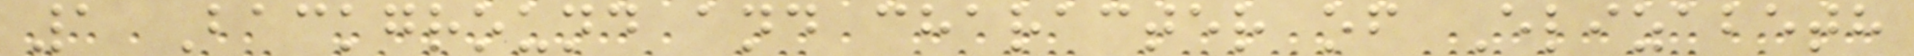1 Background and character of Elizabeth
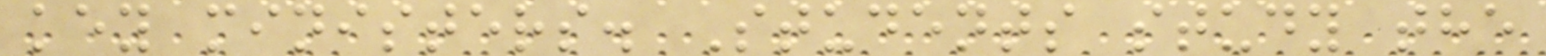key ministers. Students study the
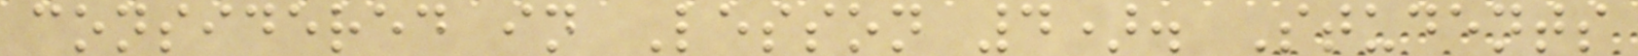considered in Lesson 4). Students
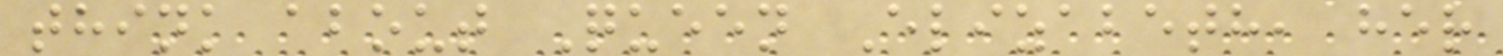think about Queen Elizabeth, her
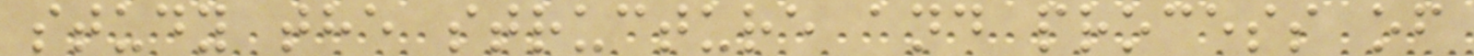study the structure and process of
